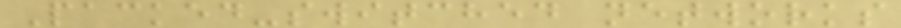Packed-switched networks
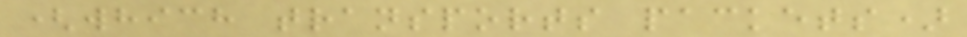(which transports packets)
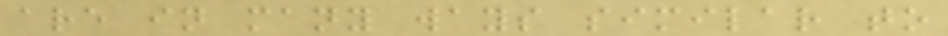are in many ways similar to
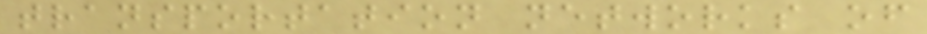transportation networks of
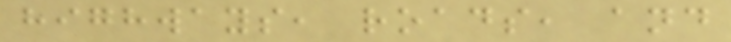highways, roads, and
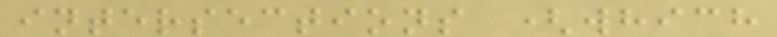intersections (which
